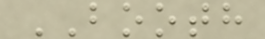BOOTH
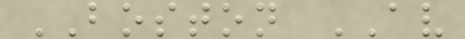BOSTON AV
